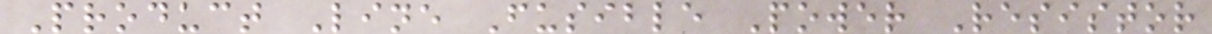Product Line Fusible Power Resistor
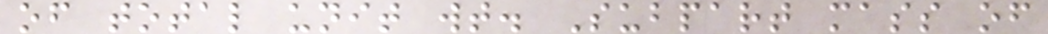of total unit wt. Subpart mass of
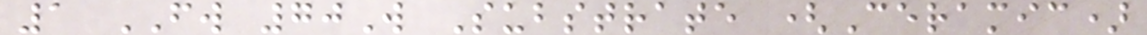1 FW 70W Substrate (Ceramic)
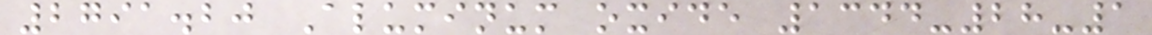2791.20 Aluminum oxide 1344-28-1
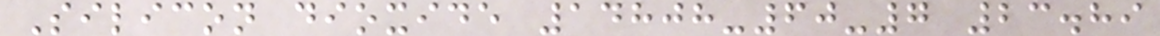Silicon dioxide 14808-60-7 23.89
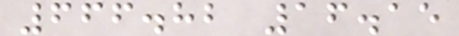666.82 16.15
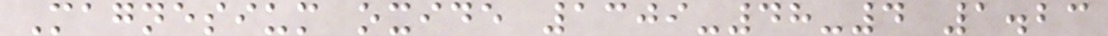Magnesium oxide 1309-48-4 1.23
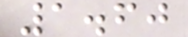1.60
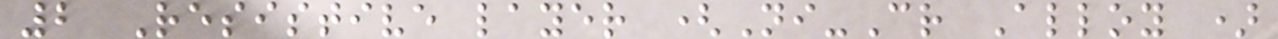2 Resistive layer (Ni-Cr Alloy )
